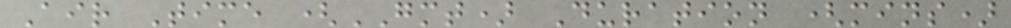Air Time (GMT) Duration (mins)
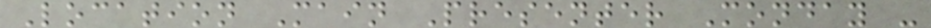Location Main Presenter Monday -
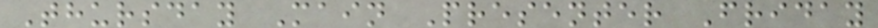Thursday Main Presenter Friday
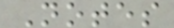Notes
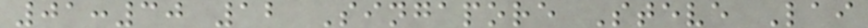01:30 12 Singapore Steve Lai
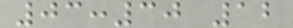03:30 12
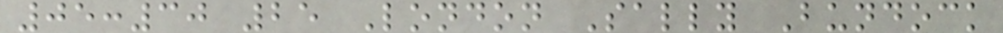05:30 25 London Sally Bundock
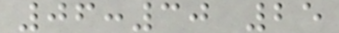06:30 25
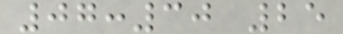07:30 25
